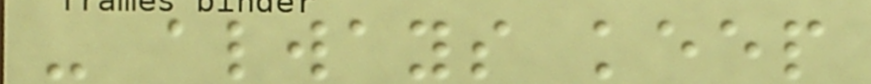- always keep
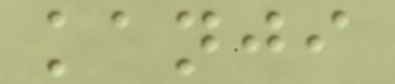kanji
